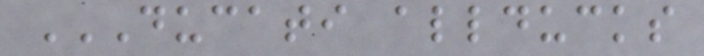DUCATI ALLDUCKS
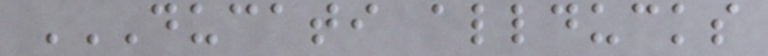DUCATI ALLDUCKS
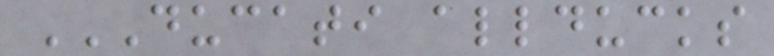DUCATI ALLDUCKS
